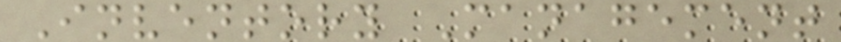Inventory Management
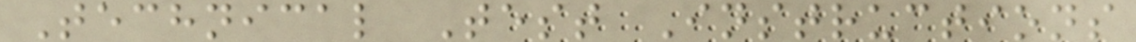Technical Test Instructions
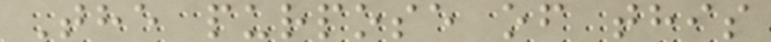The purpose of this
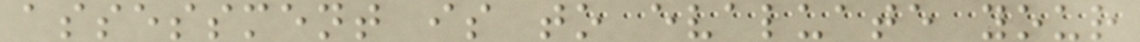assessment is to evaluate your
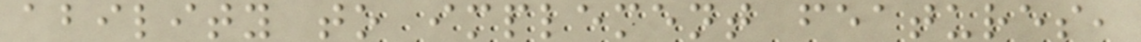ability to implement features,
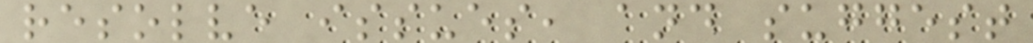resolve issues, and suggest
